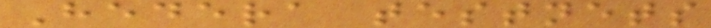Hedera testnets
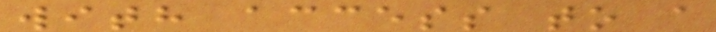with access to a
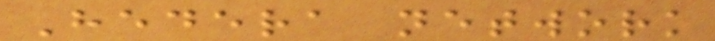Hedera network
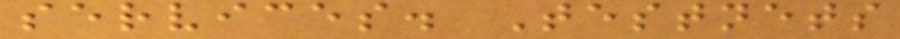services. Testnets
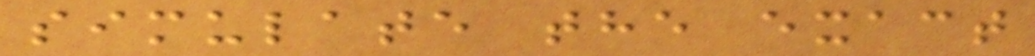simulate the exact
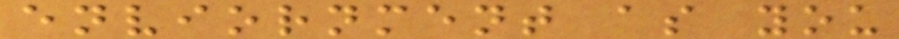enviornment as you
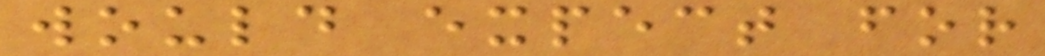would expect for
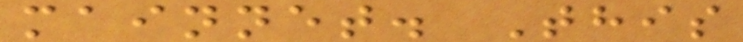mainnet. This
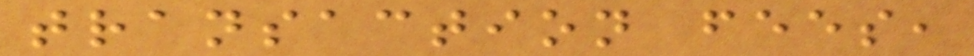transaction fees,
